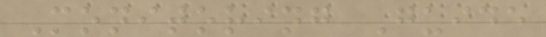Monitoring Guide
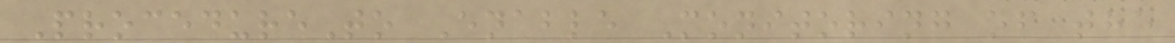ProcedureTo Enable Monitoring of the
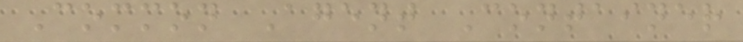Common Agent Container
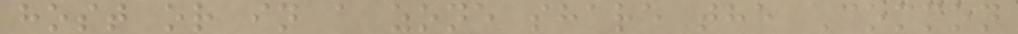host or in a zone share the Common
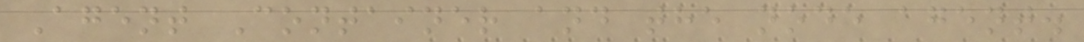Agent Container and the node agent.
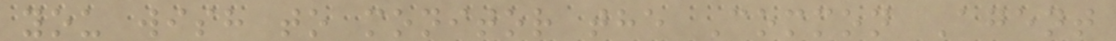you wish to monitor the Common Agent
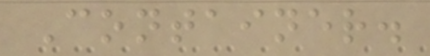Container.
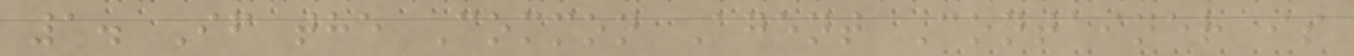1. If the Common Agent Container is
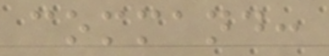command:
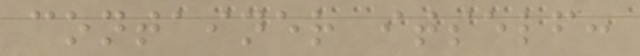container itself:
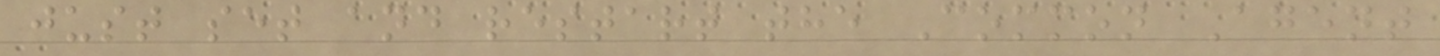just set and restart the Common Agent
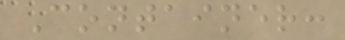Container:
